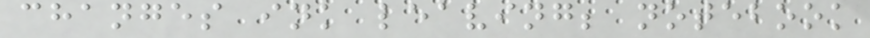changes ink leaving; notebook
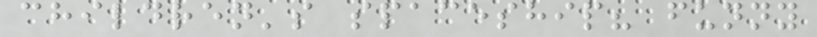children's spaceship? funny
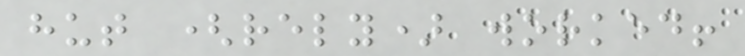hut (rely) worked!
